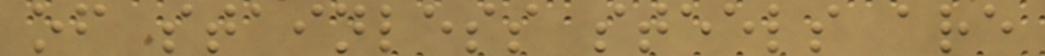of stainless steels are
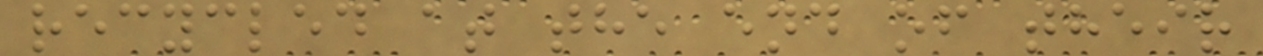recycled at the end of their
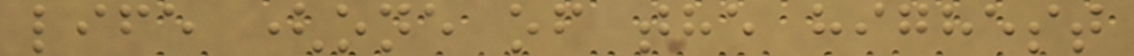life (one of the highest
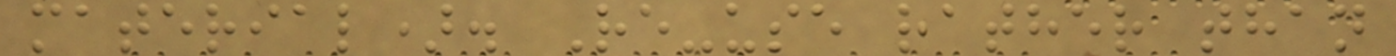material). Re-use rather than
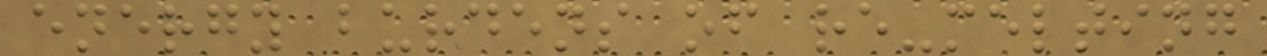energy burdens of re-melting
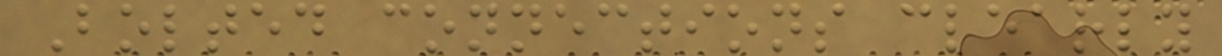Bolted connections clearly
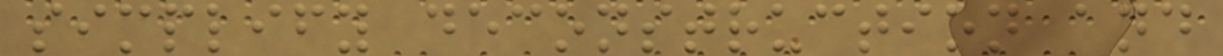simplify deconstruction and
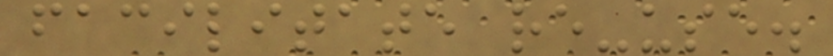facilitate re-use.
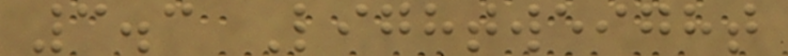3.3 Lightweight
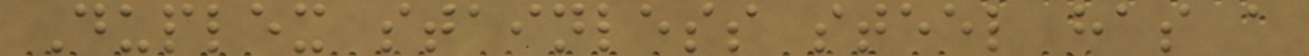Duplex stainless steel has a
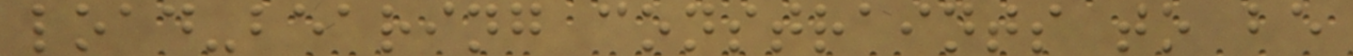load-bearing constraints to be
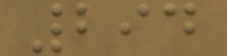294
